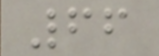66
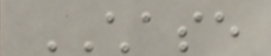CHASE
